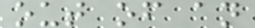out of an
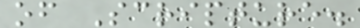of Scripture.
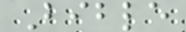Bible
